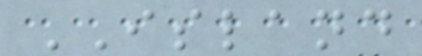ISLAND
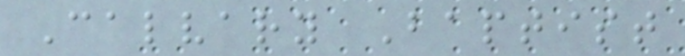Calvary Baptist
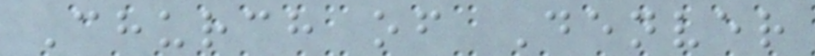Church of Denver
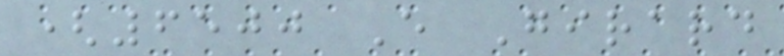(6500 E Girard
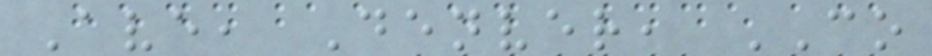Ave, Denver, CO
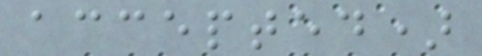accepted)
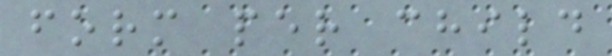form per child
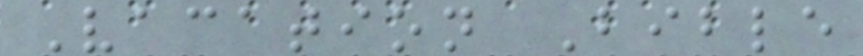Vacation Bible
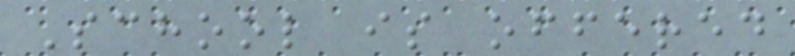School is offered
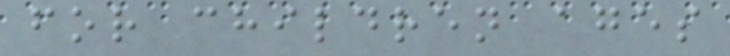for children ages
